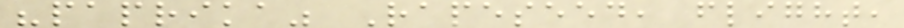"paprika" Rapeseed, flight,
